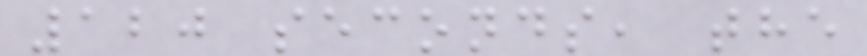120 seconds, the
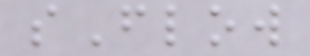sFlow
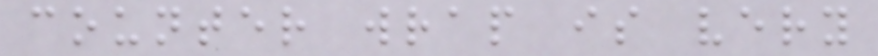counter wrap is very
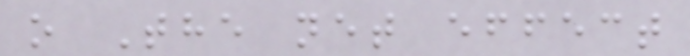o The net effect
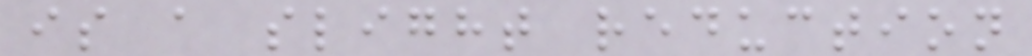is a slight reduction
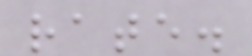rate.
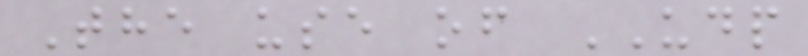The use of UDP
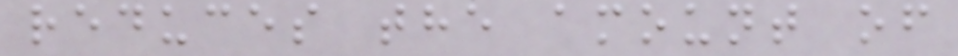reduces the amount of
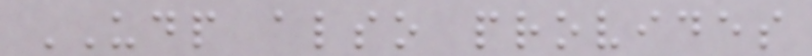UDP also provides
